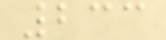233
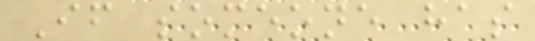If someone has
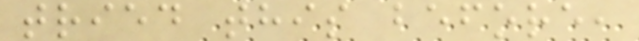tried this before,
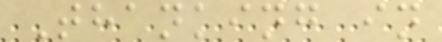Thanking in
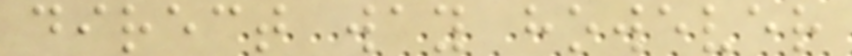direct way however
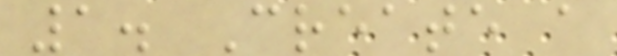1. Create a
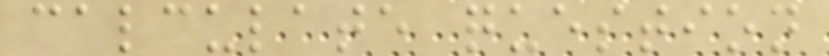calculate question
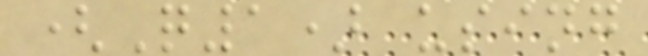(Q1) using
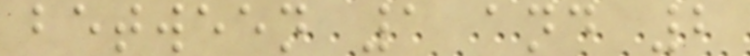between 1 and 2
